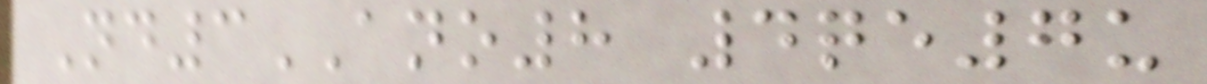Nd3ANO8 4qe7u
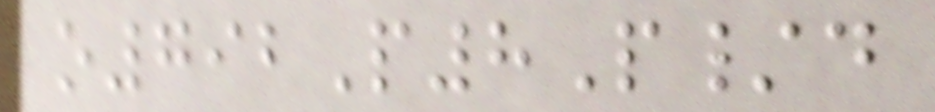o792P8P/d
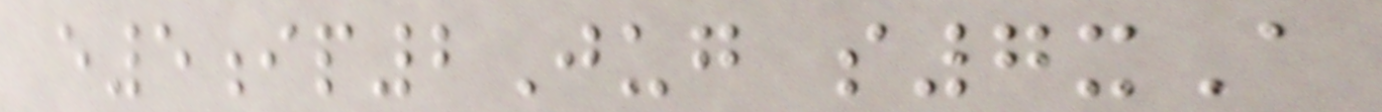e5ip2Jug s7xA
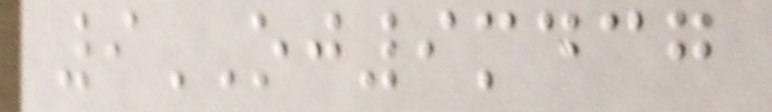9OJ9mdcg
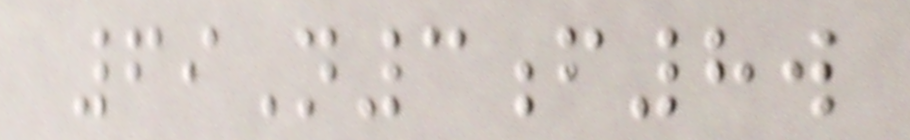69N3f8w
